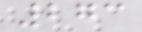273
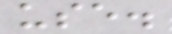use.
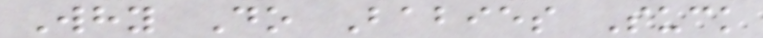Why Do Babies Suck
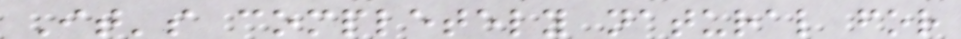It's completely natural for
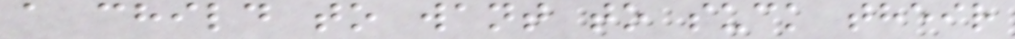a child to want to suck their
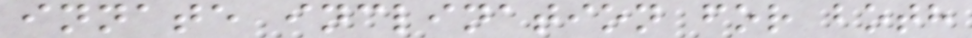innate inclination for both
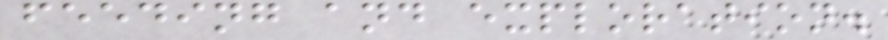feeding and exploration.
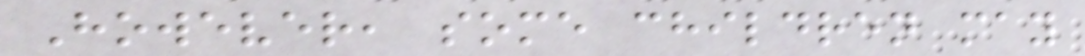However, some children may
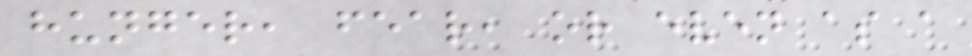hunger, fear, or even as a
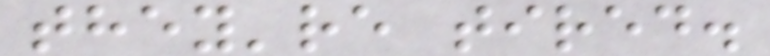they're tired.
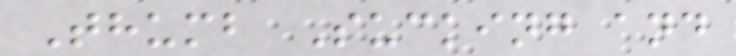Thumb Sucking and
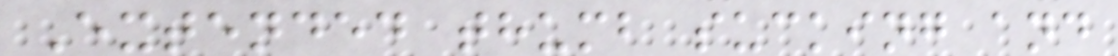Extended thumb sucking and
